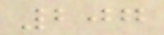207
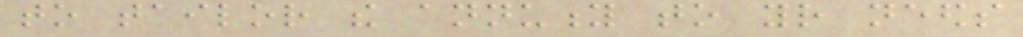to tailor the annuity to your needs
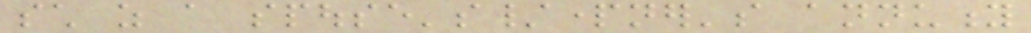such as a spouse's/partner's annuity
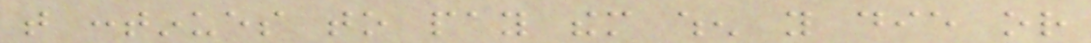that continues to pay them when you die or
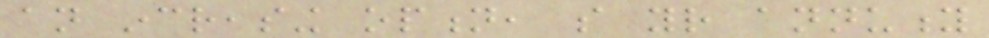an increasing option, so your annuity
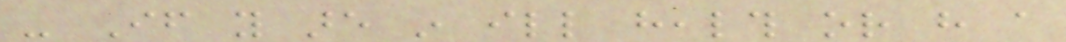- If you are in ill health or have a
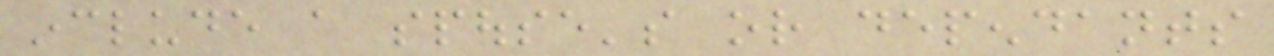include a spouse's or dependants
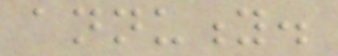annuity.
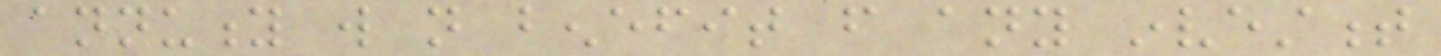annuity will not benefit from any investment
